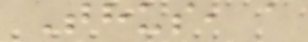Thus, a
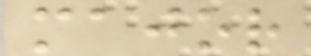major
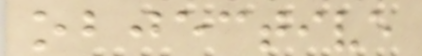objective
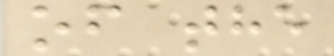of the
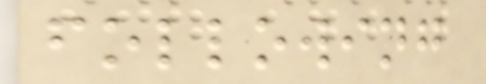following
